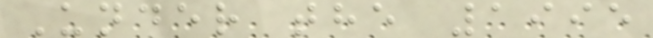Under the 1995
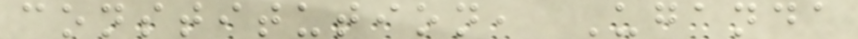constitution, Uganda
